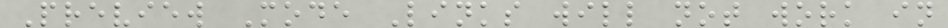Preview Mode Links will not work in
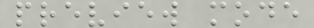preview mode
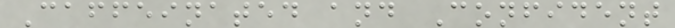Caffeinated and Confident
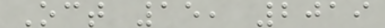Oct 15, 2019
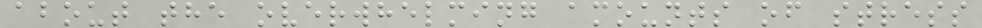about the overwhelming amounts of stress
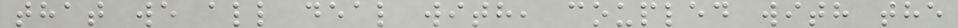that we all deal with, coupled with the
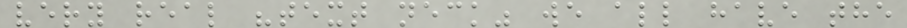very real "text neck" we all have the
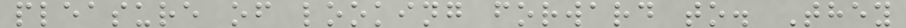pleasure of looking forward to. They
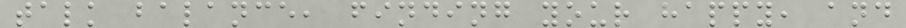talk balance, finding your happy, and
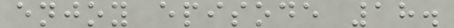enjoy episode 18.
